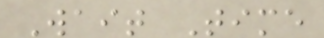Wait Time
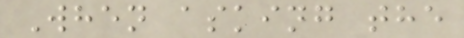When asking the
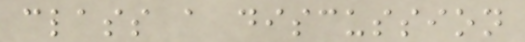class a discussion
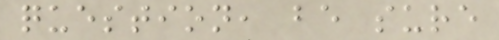question, be sure
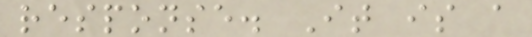response. It is a
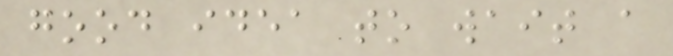good idea to wait a
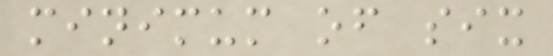minimum of six
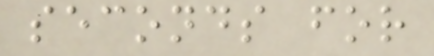seconds for
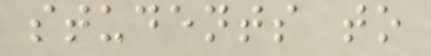students to
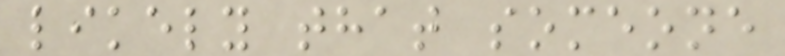likely that someone
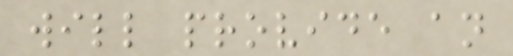will provide an
